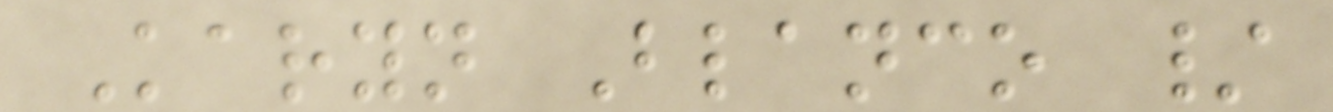Karyn Blanco /
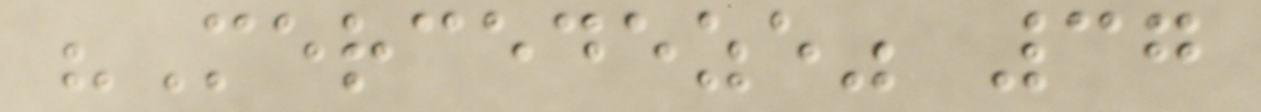"Mercedeze" 37
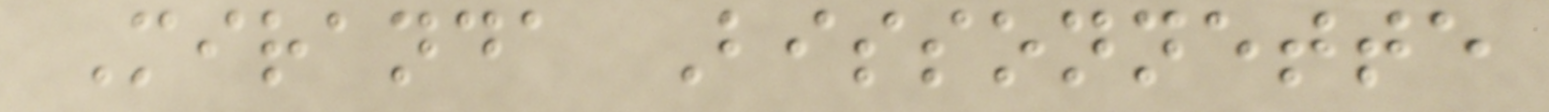Miranda Bissonnette
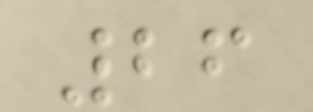26
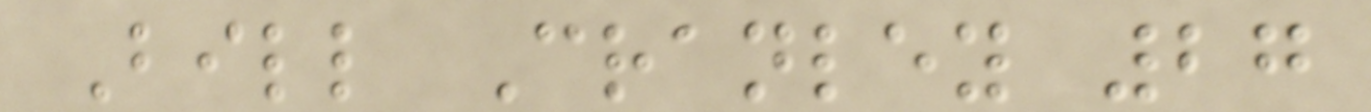Bill Cranley 27
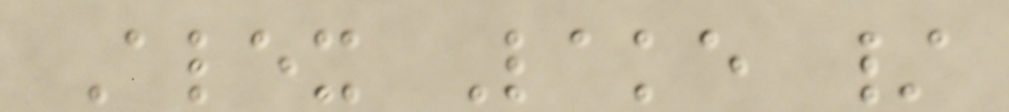Alex Lake /
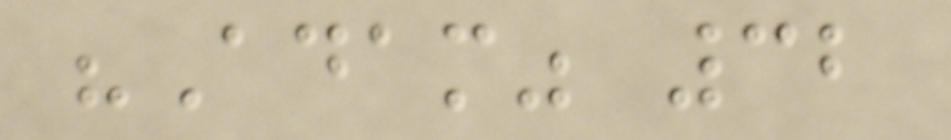"Adam" 32
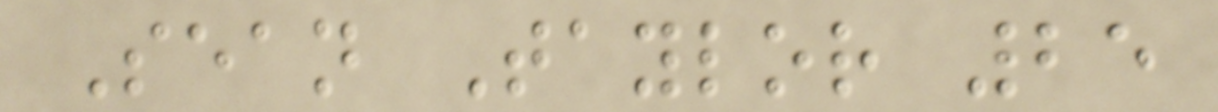Sean Taylor 25
